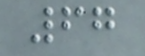67
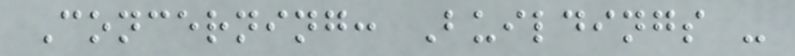Concerning: Buildings -
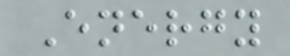Energy
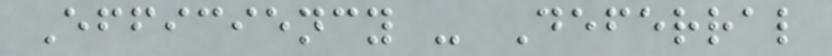Efficiency - Deferral
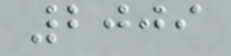2009
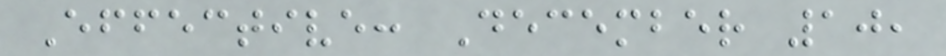Effective: December 10,
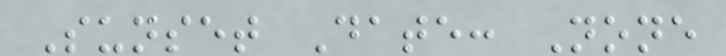Sunset Date: None
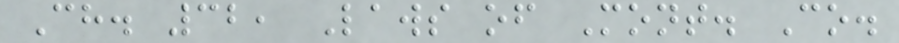Ch. 32, Laws of Mont. Co.
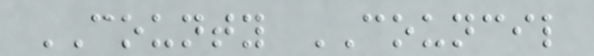COUNTY COUNCIL
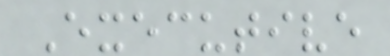Executive
